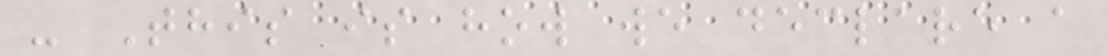- This is how we declare a
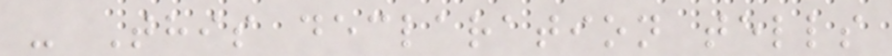- This declaration tells
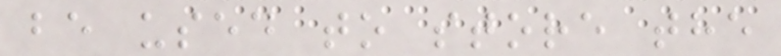be used to store the
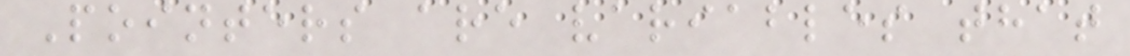Pointers are variables that
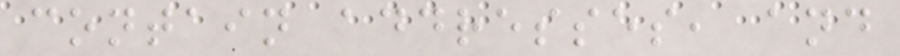contain addresses, and
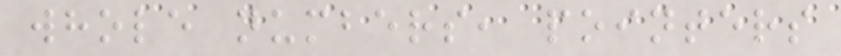whole numbers, pointers
